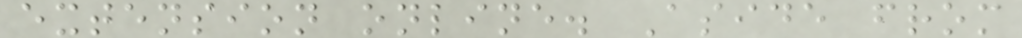extension online. Aside from
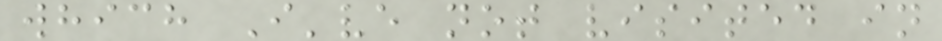which I've not visited in
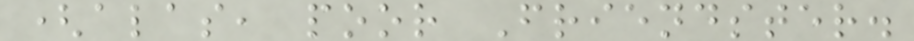(alas, poor Friendster.
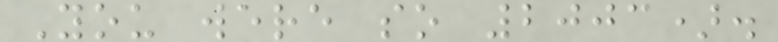You were so 2003).
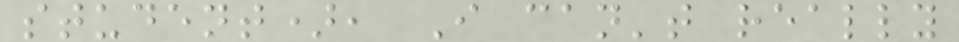student), I can't really
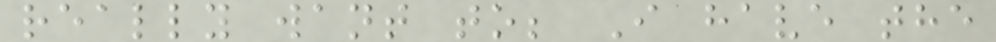really want to; I have the
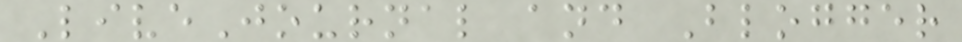LiveJournal and Blogger
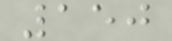150
